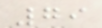79
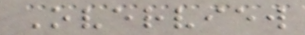Overview
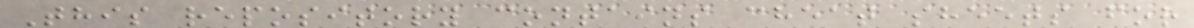This repository contains cheat sheets for
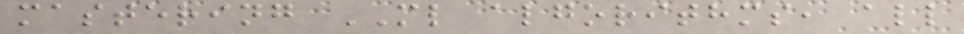mastering ML algorithms, all
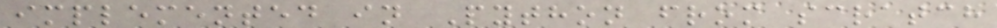implemented in Python from scratch
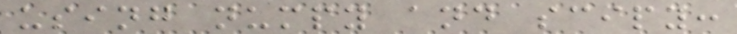using numpy and scipy:
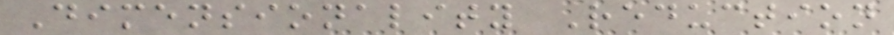Dimensionality Reduction
